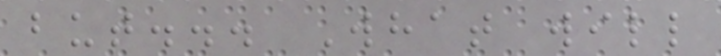but... What will
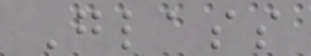Glass
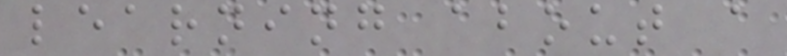learning about a
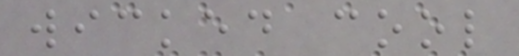wicked cool
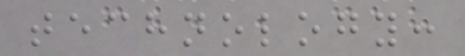technology:
